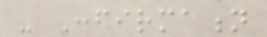- Confirmation
